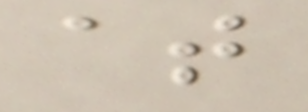at
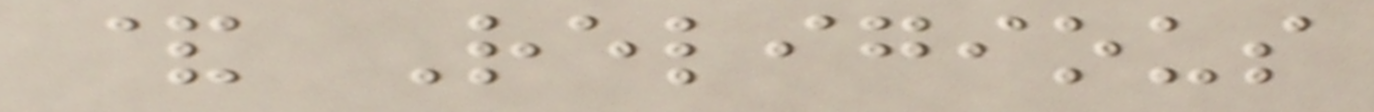& Religious
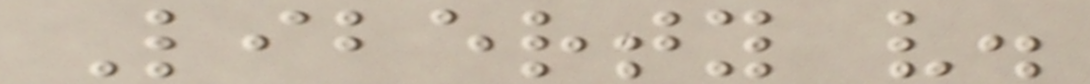Liberty v.
